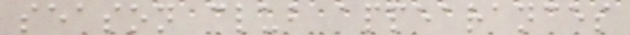season club appearances
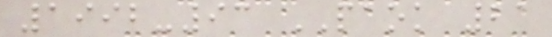1992-93 PAOK 21
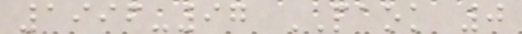1996-97 PAOK 0
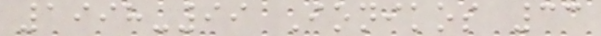1998-99 Ionikos 33
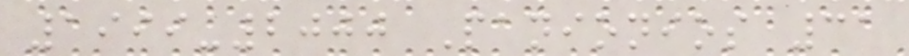1999-2000 Panionios 31
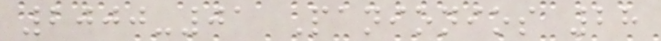2000-01 Panionios 28
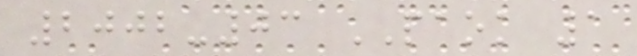2002-03 PAOK 1
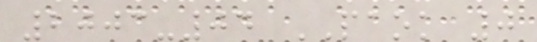2003-04 PAOK 0
